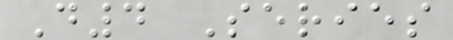D4 Series
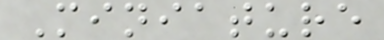Miniature
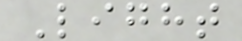Light
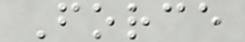Force
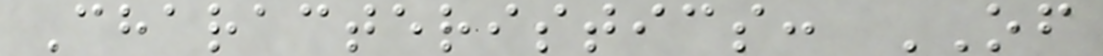Characteristics: OF
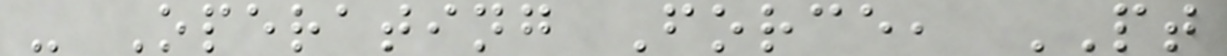- Operating Force, PT
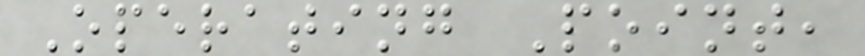Operating Point,
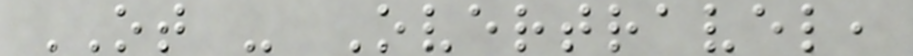OT - Overtravel,
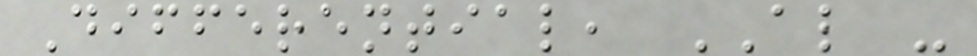Differential, AL -
